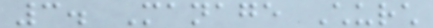3. Manage Church
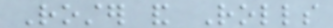Roster and Rolls
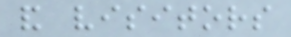and visitors
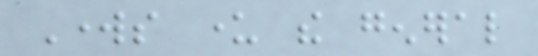Works under the general
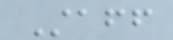Staff
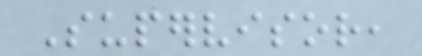Supervisor,
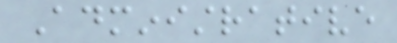Administrative
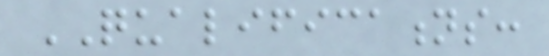QUALIFICATIONS:
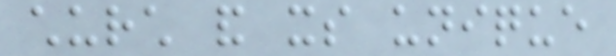church and its unique
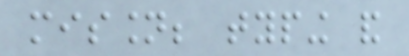mission; typing and
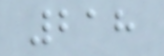218
